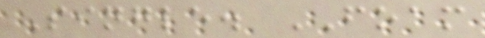Single. FOAM
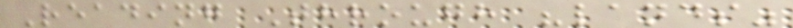Reading Through "lands"
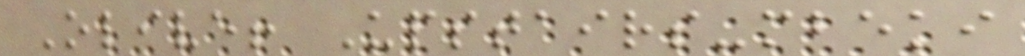Olive! Upstairs-mbeki
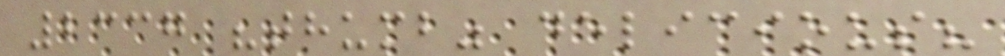2337 "thumb" delicious?
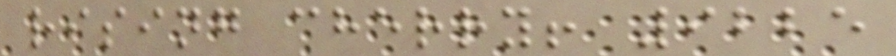rising cherry! 9225
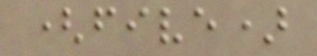(five)
